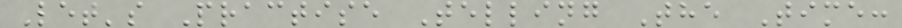Let's Practise Telling The Time:
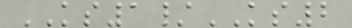KS1/KS2
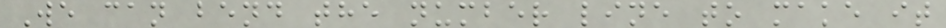We can bend the number line to make it
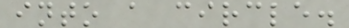into a circle.
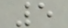5
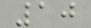10
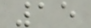15
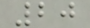20
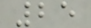25
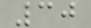30
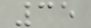35
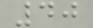40
